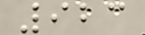923
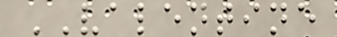VALENTINE
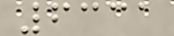6331
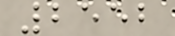2552
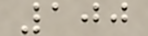100
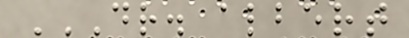DR. ALBERT
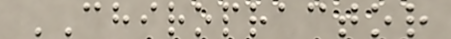CHIROPRACTOR
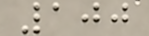100
